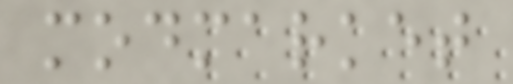modmarket
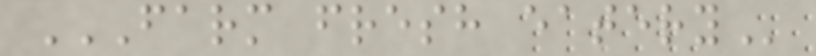FARM FRESH EATERY
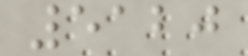5120
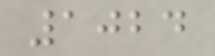1024
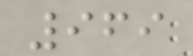969
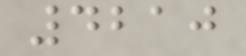4210
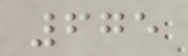675
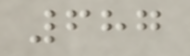687
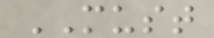MUST
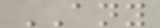ANY
